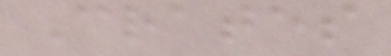Crates
